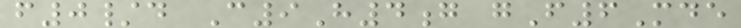f0/d C9H4g gF6Mde
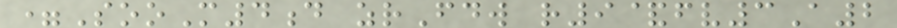=SooM4d zrFdw r9&fv3A2
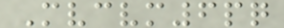Mvcvm6pq
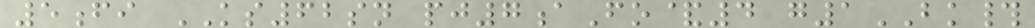5fi KS62sn pj7aFo&4 g1BK#
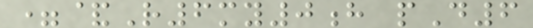=&R6my0h pD6
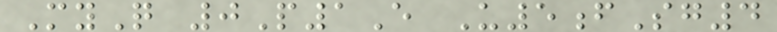MyQ 0P1E U5fSg4
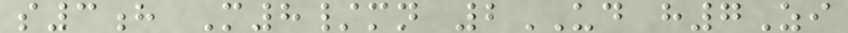s3h M8/mn 2UD h7Zi
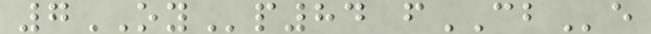7OYp84 fCBe
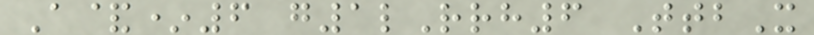A&*6 g1lRrh6 TtbX
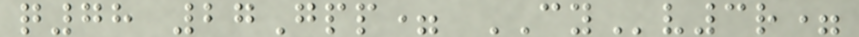q78 27Gpp= CYv3r=
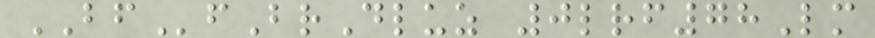BFfBrDluz 0lrf78Lm
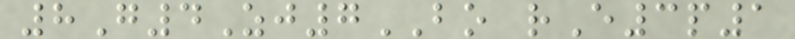8G4Zj7BO rE3p1
